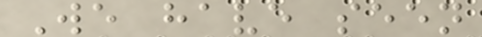We have seen
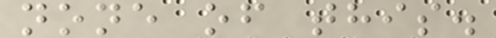none of this.
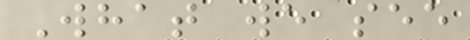What we see
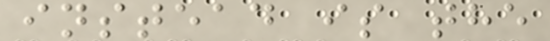instead is the
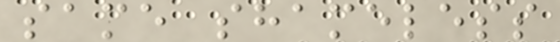same shameless
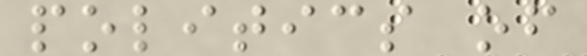politics of
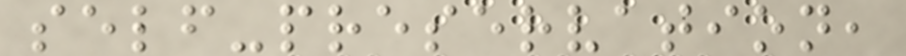self-preservation,
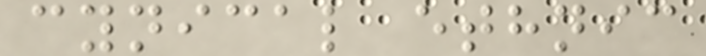cynical ethnic
